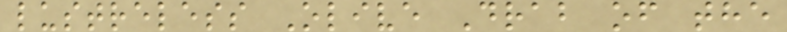lustreless Olive Drab of the
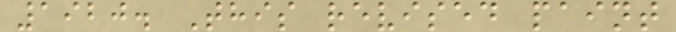1920. This revised paint
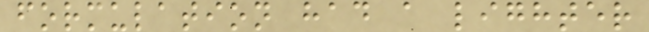formulation had a lighter
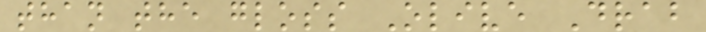than the gloss Olive Drab
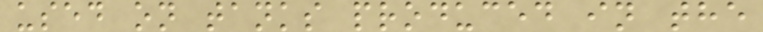used on tanks produced in the
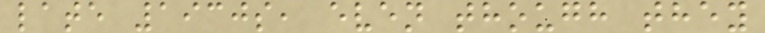late 1930s, even though they
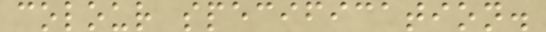colour specification.
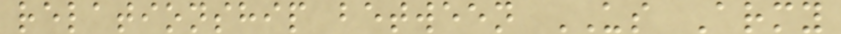relationship between US Army
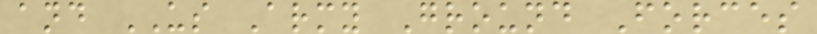and US Army Ground Forces
